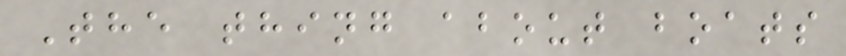The thing about boats
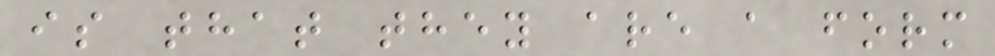is that they are a form
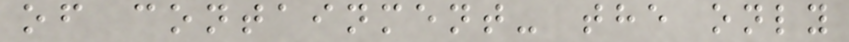of containment- the only
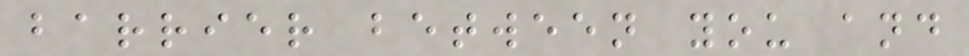barrier between you and
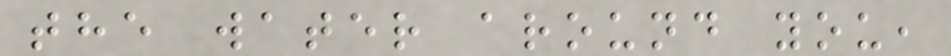the water around you,
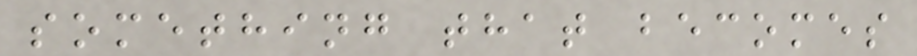something that becomes
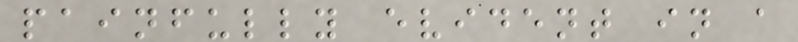painfully evident in a
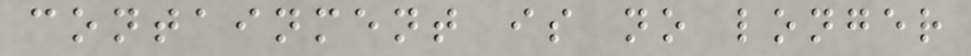containment is no longer
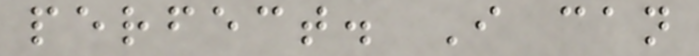perfect. I can
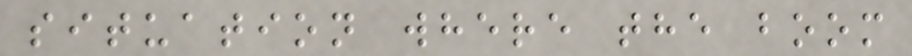situation where the boom
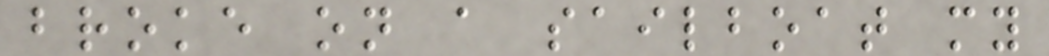broke on a sailboat my
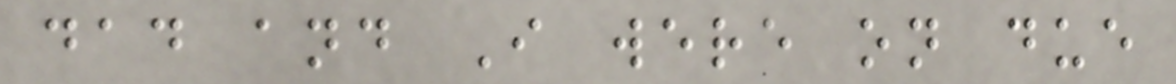dad and I were on due
